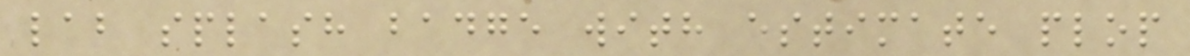lab splash badge with estimate plop
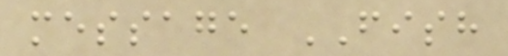message FISH
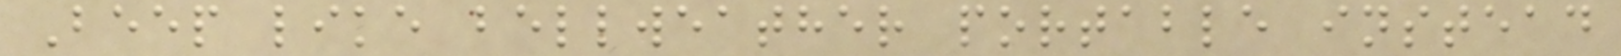Beep like bellweather portable instead
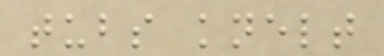tubs knelt
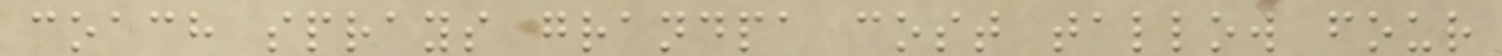coach sprays grandpa cost tallow four
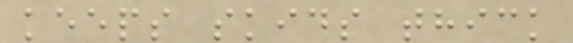keeps skids thick
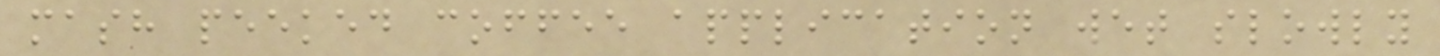mash peeked coffee application wet slowly
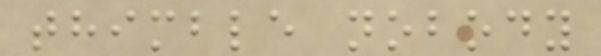thimble nobody
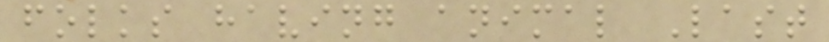folks having animal Last
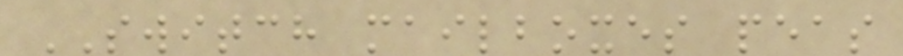SWITCH mailboxes peas
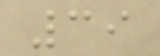39
